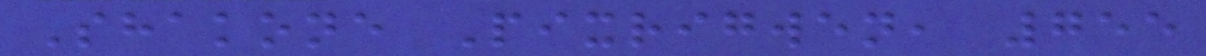Shakone Pixrigwen, 755
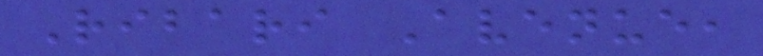Ribari Avenue,
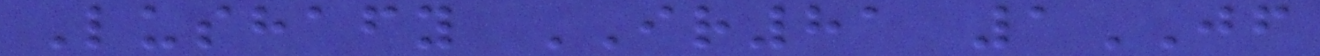Lushafy IR81 1JF
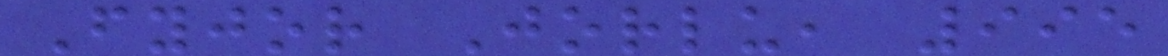Fyjor Jorlu, 995
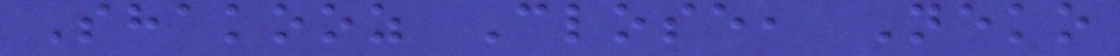Shakooz Close, Neko
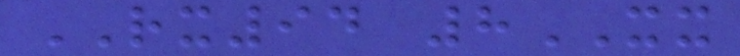RX94 8XX
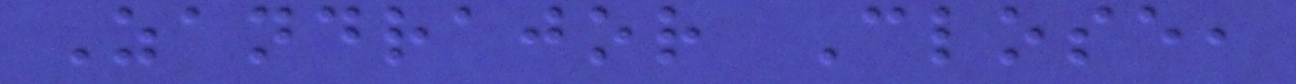Zandrajor Close,
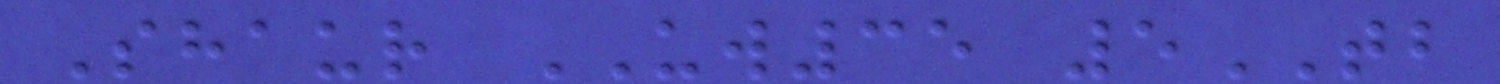Shaur UW35 5TB
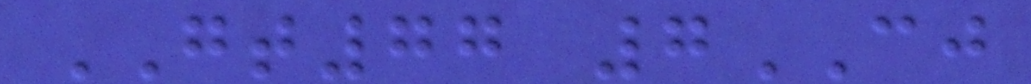GT77 7CJ
